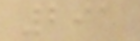291
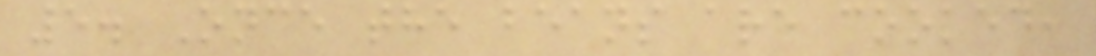5. Once the beans are cooked,
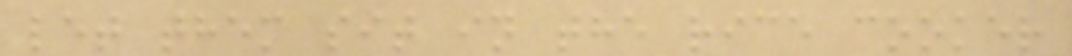let them sit in the rice cooker
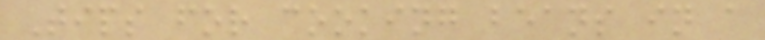Tips for cooking beans in a
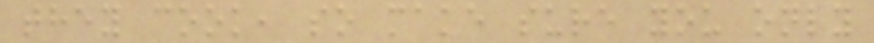they cook, so make sure you only
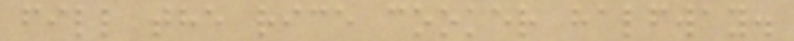fill the rice cooker halfway.
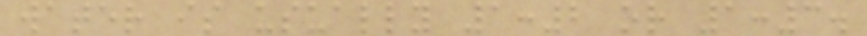water is usually 1:2 or 1:3.
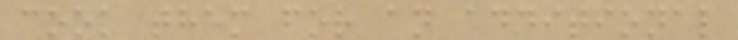cook them for an additional
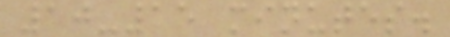10-15 minutes.
